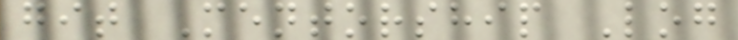git Mentorship Log
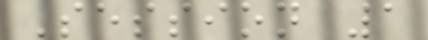Session 1
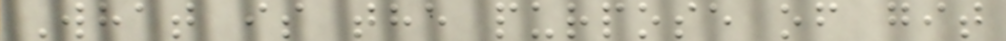What is the purpose of git
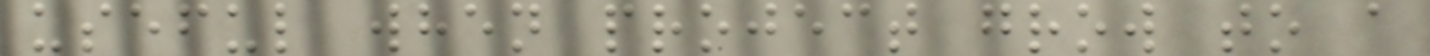useful when project grow to a
